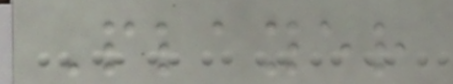Player
